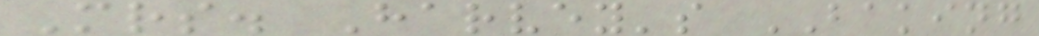Mrs. Harvey's BAKING
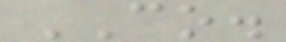CO.
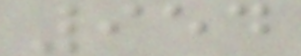954
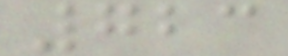723
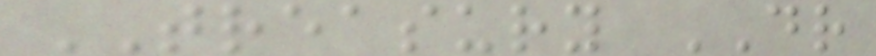TREASURY DR
